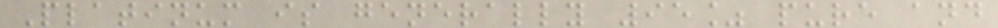Platinum is generally 95% pure and
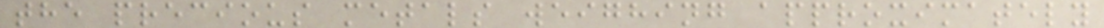the precious metals weighing approximately
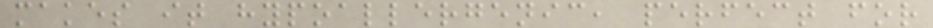makes it hypoallergenic, perfect for
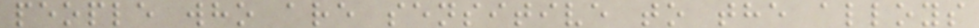people who are sensitive to the alloys
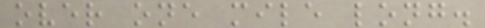over one mile long.
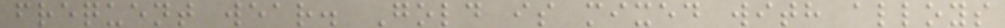frequent wear. Gold is mixed with alloys
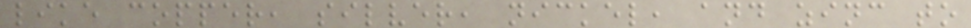like copper, silver, nickel, and zinc to
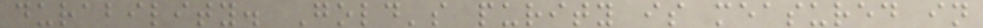durability. Gold's purity is measured in
